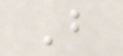B
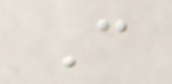C
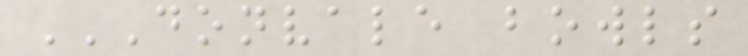DONVALE BOWLS
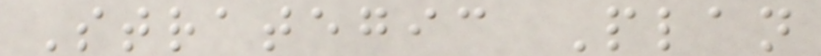Strategic Plan
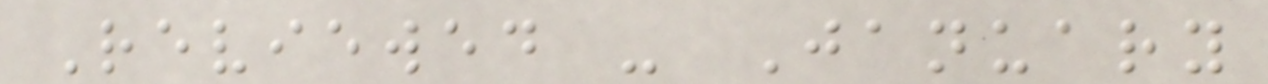Reviewed - January
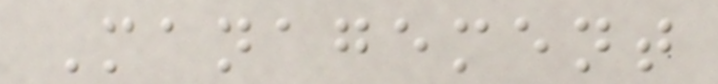Management
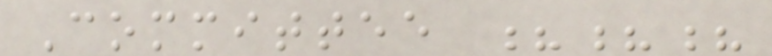Committee ???
